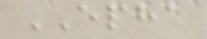EPHA
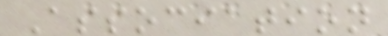Association
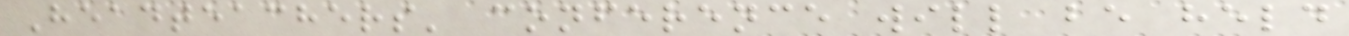Headteachers' conference will be held
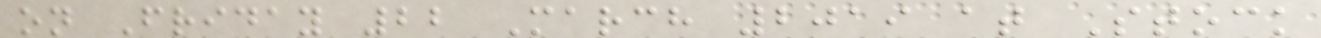on Friday 22 March 2019 at Stock
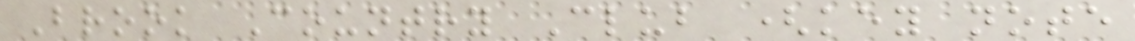Brook Country Club (key note
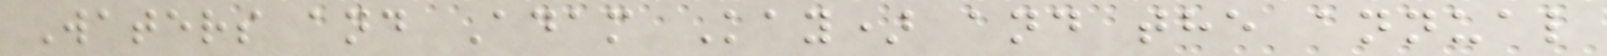Waters and Adam Kay) and the annual
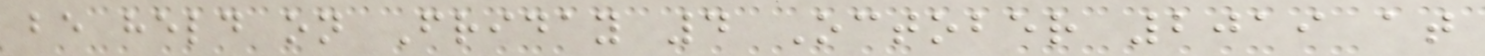be held on Friday 4 October 2019 at
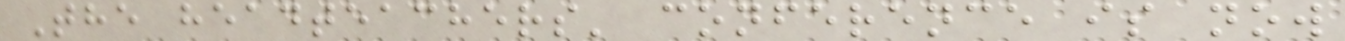The headteachers' conference is now
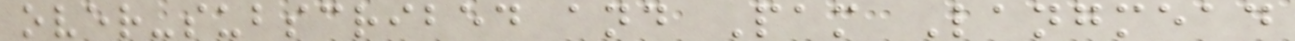over-subscribed and Pam Langmead
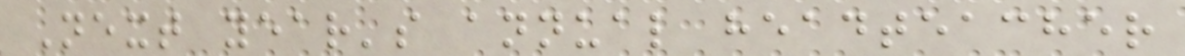Next year's annual headteacher
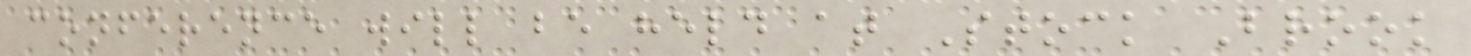conference will be held at Stock Brook
